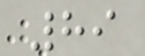89
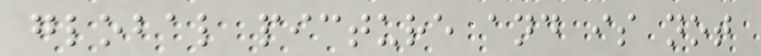global picture and is not
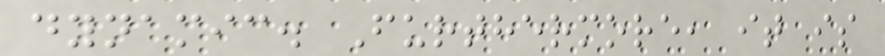dynamic. Furthermore, it is
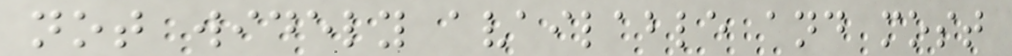not widely available and most
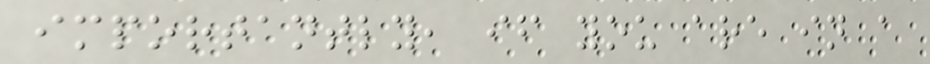importantly, if you are in a
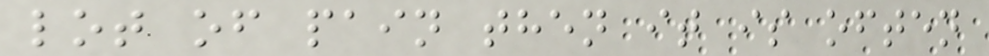lot of pain then it is often
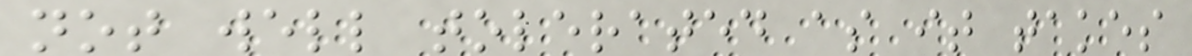not well tolerated as it takes
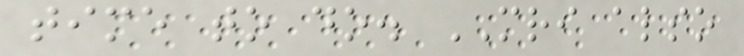time to do. MRI also
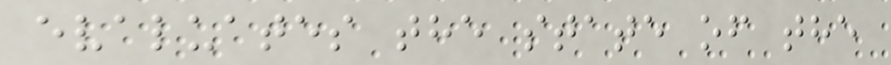evaluates the state of the
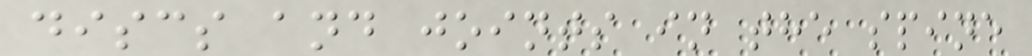discs and joints in the spine
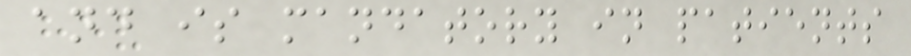and is mandatory in patients
